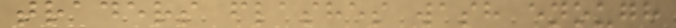traders flashes wash enough
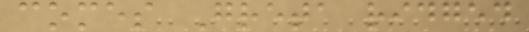comes Greta ridged
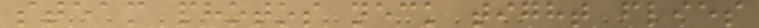steam photos neck tight flies
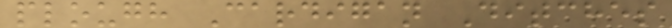plough Cardigan Ditches
